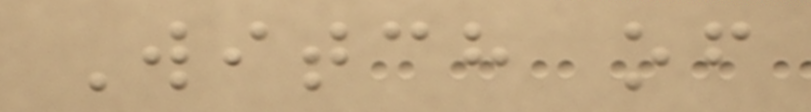Witch of
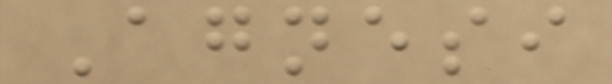Agnesi
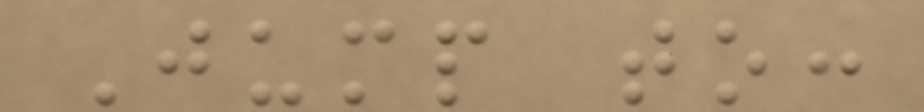Jump to:
